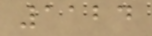1124
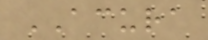ACURA
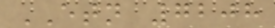ETN 7208
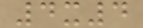4x4
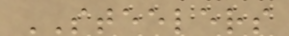STEELERS
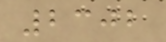2302
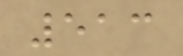513
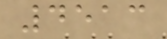4513
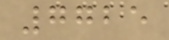7725
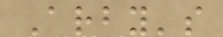Arby's
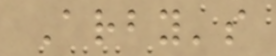Arby's
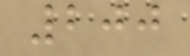200
